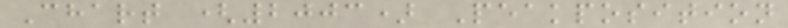Chart (2003) Peakposition
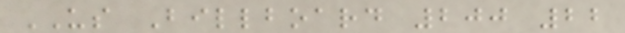US Billboard 200 22
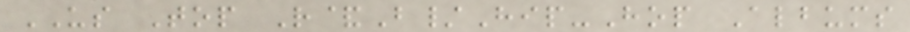US Top R&B/Hip-Hop Albums
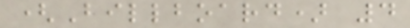(Billboard) 4
